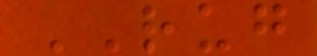RUG
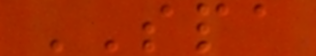SPA
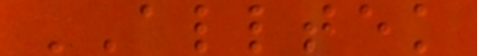ALLTEK
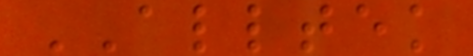ALLTEK
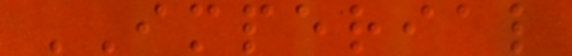IMPERIAL
